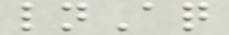lnAq
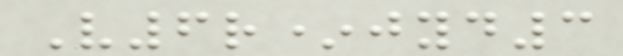V6r*jyd3
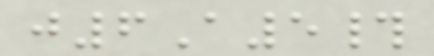j6A5#
